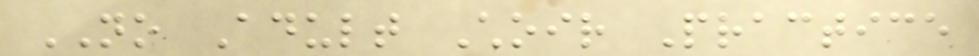NO Adult Choir Practice
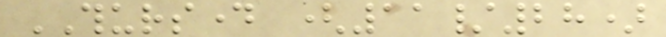THURSDAY (11/28)
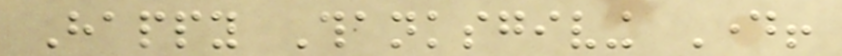Happy Thanksgiving Day!
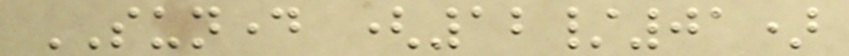SUNDAY (12/01)
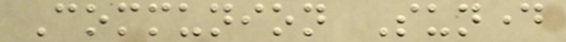Communion Sunday
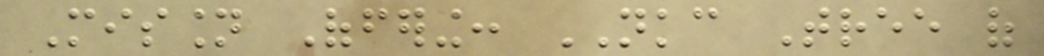Mission Offering: NKC Tree of
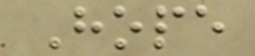Hope
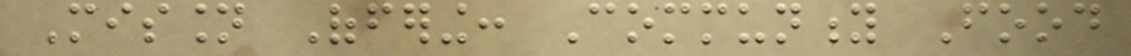Mission Offering: Community Food
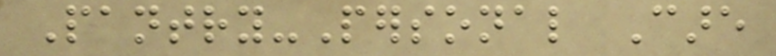Pantry-Personal Care
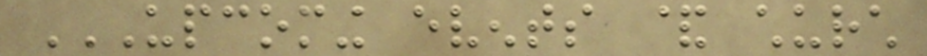UPCOMING EVENTS & CHURCH
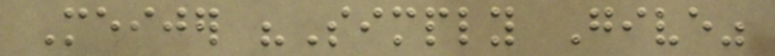Meijer "Simply Give"
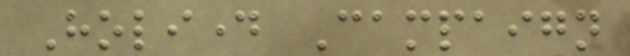Holiday Campaign
